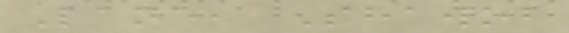Lane, Shawob
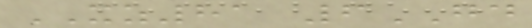XZ81 6GD
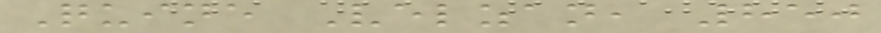Quine Velzan, 850
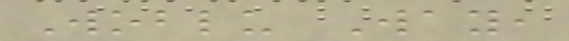Woblu Way,
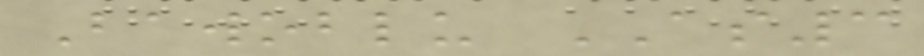Bawoblu AS3
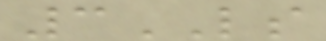3LS
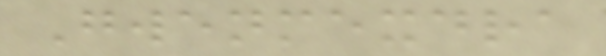Gwenmexdra
